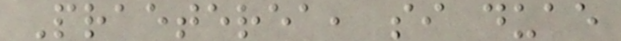Praeterea, si duae
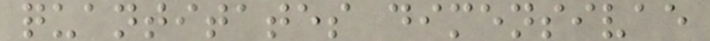quantitates dimensivae
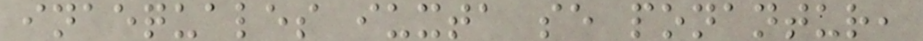inaequales iuxta se ponantur,
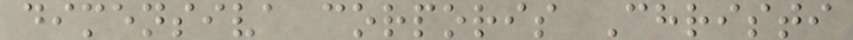dimensiva corporis Christi
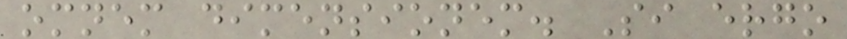omnem dimensionem. Si ergo
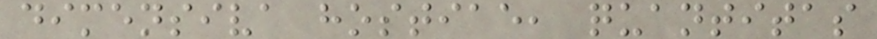dimensiva hostiae, quantitas
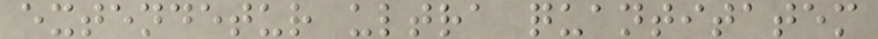extendetur ultra quantitatem
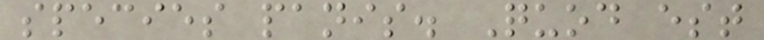species panis. Quod est
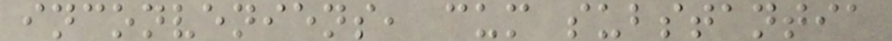inconveniens, cum substantia
